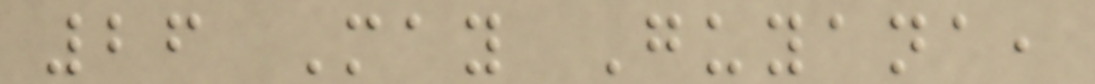26 May Guyana,
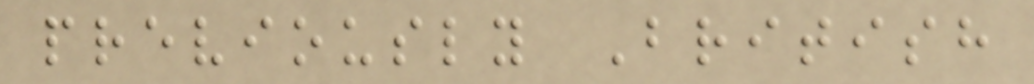previously British
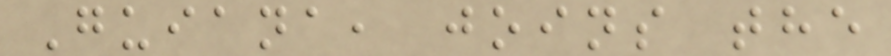Guiana, joins the
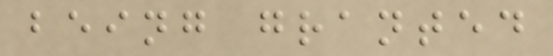being granted
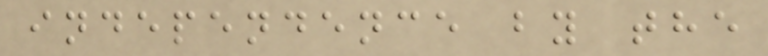independence by the
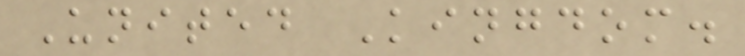United Kingdom.
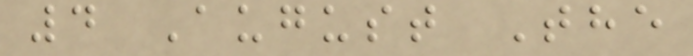4 August The
